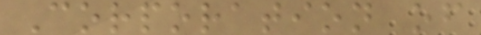Corporation of
